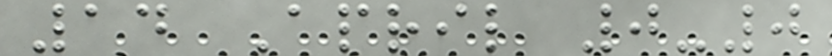14 April 0-0
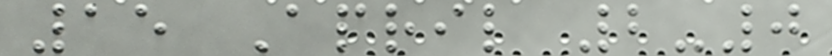15 April 2-0
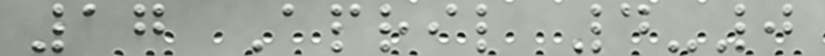17 April 4-0
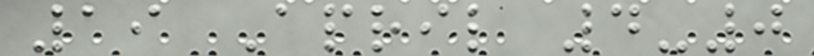19 April 4-0
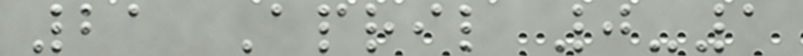21 April 0-1
